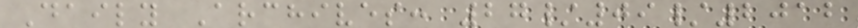Daily Archives: 27/09/2012
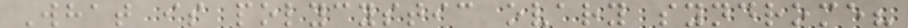What is polycystic ovary syndrome?
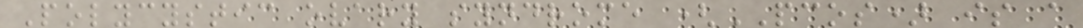Polycystic ovary syndrome (PCOS) is a
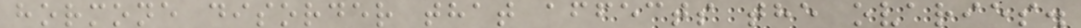hormone disorder that affects the ovaries.
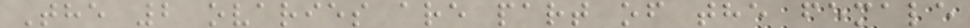The 2 ovaries are part of the female
